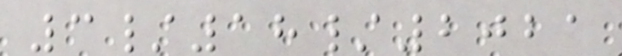3/18/2021
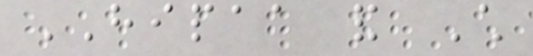HIPAA and Child
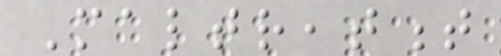Maltreatment
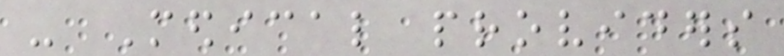- Medical providers
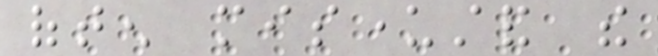often misunderstand the
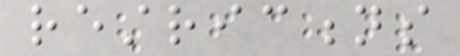restrictions
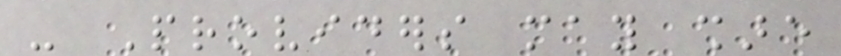- Providers may share
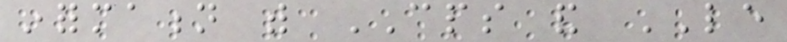information with CPS and LE
